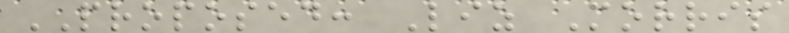PROPOSED: Liz Morris
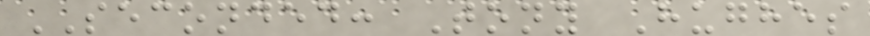SECONDED: Tony Hughes
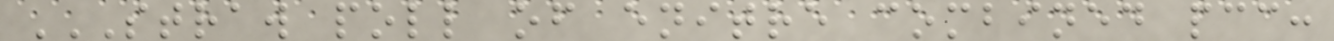STRAW POLL OF ENITRE COMBINED PCC:
